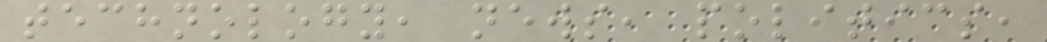technology, news, politics,
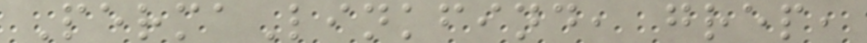PermaLinkfind, grep,
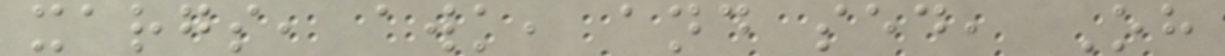xargs, awk, and sed, Oh
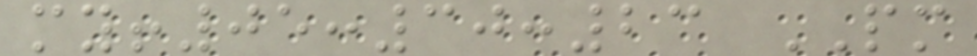my!05:30:23 PM
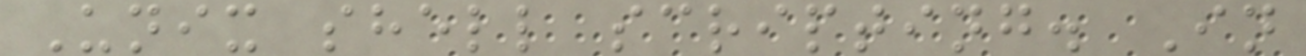Unix shell scripting. In
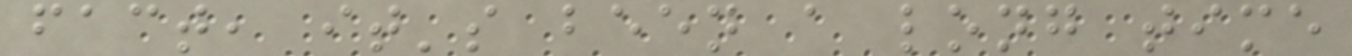fact, it's been a long time
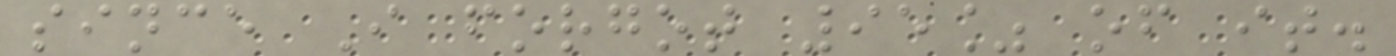since I forgot 95% of it.
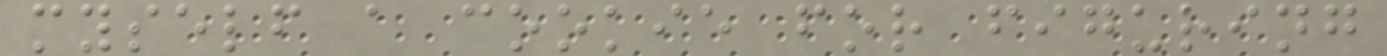myself a cookie for figuring
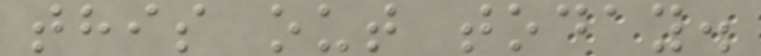this out today.
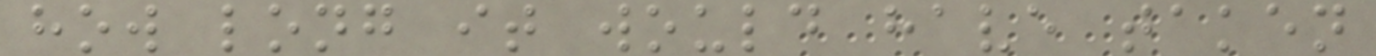how long it would have taken
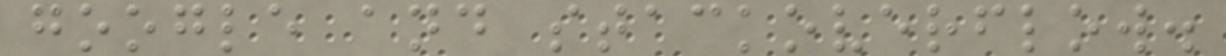google and stackoverflow.
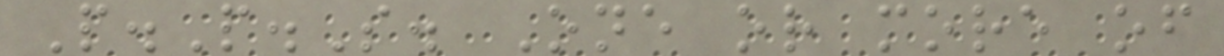P.P.S. One or more of
